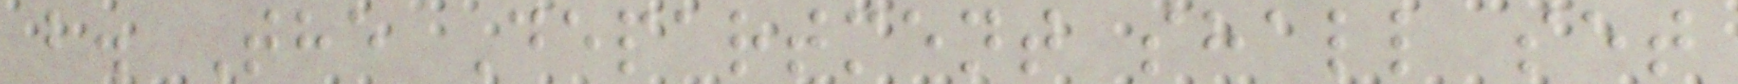b. The Department shall set
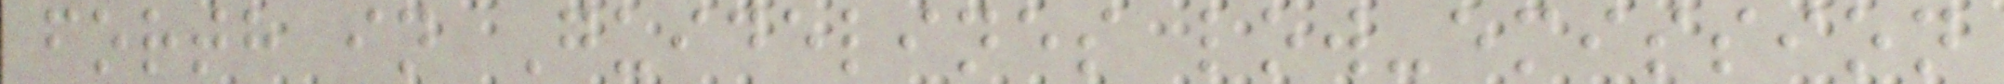forth in Guidelines low-emission
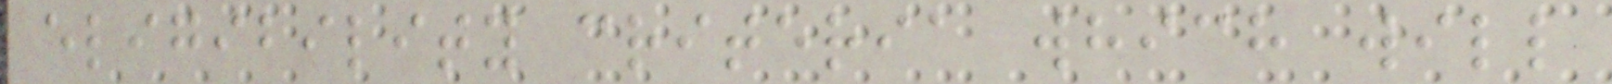eligibility criteria which will
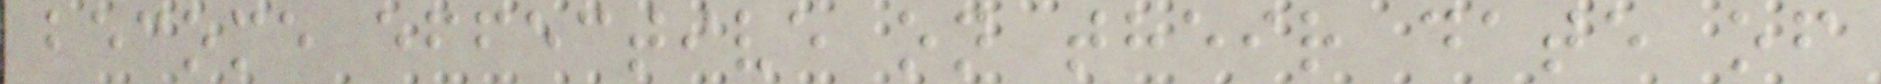become effective on their date of
